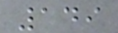149
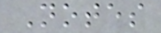Notes
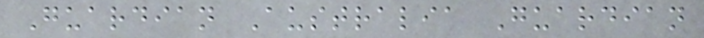Guardian Australia Guardian
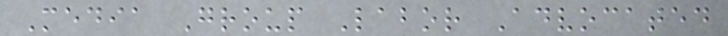Media Group Labor Advocated
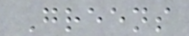Greens
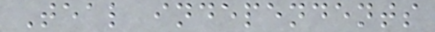Teal independents
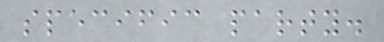specific party.
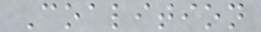Coalition
